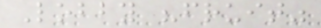Lobby "fruit"
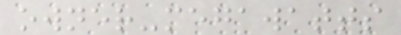owner-megawatts
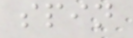spin
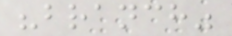"branch"
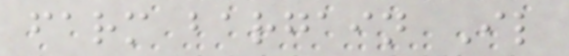farm bargain Il
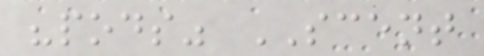"pods" SCENT
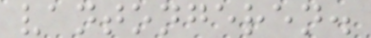vantongeren.
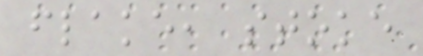flake, stoke
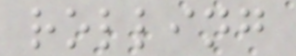rolling
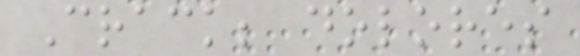Crack; dolores
